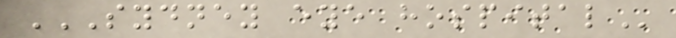SYDNEY EYE HOSPITAL
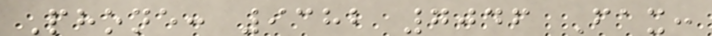Phone: 9382 7046 Fax:
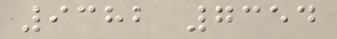9382 7354
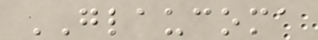GLAUCOMA
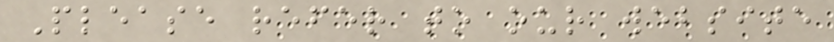Please refer to our website
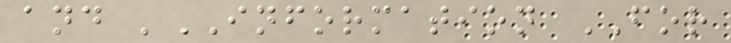and 'INFORMATION FOR
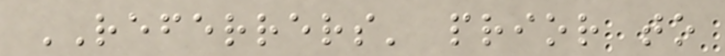REFERRERS' prior to
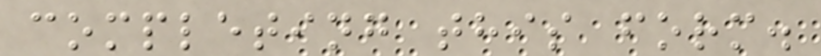completing this form.
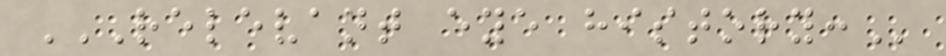RELEVANT EYE HISTORY:
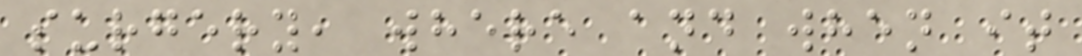surgery, where and when it
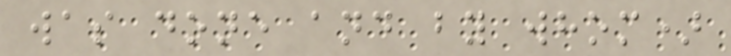was done and by whom)
